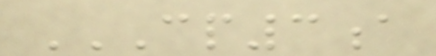CP3A
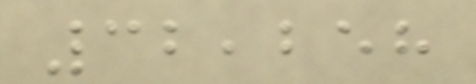32,258
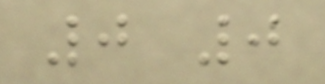0 0
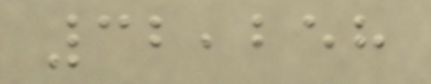32,258
